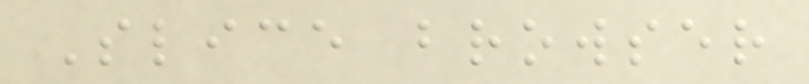Slice browser
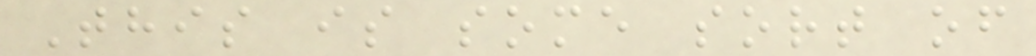This is some sort of
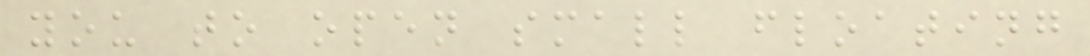you to open small floating
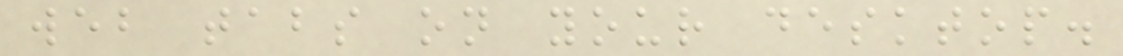web tabs on your desktop.
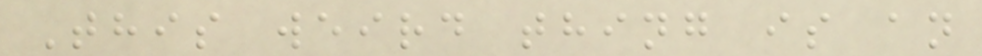This weird thing is an
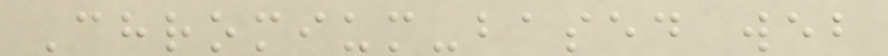Chromium-based web
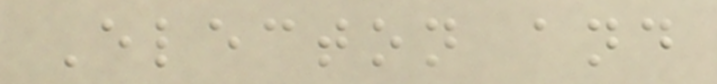Electon and
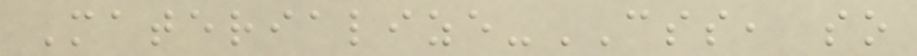Materialize-CSS, so
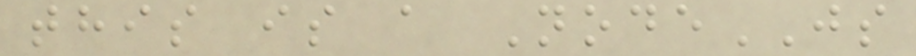this is a NodeJS
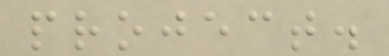project.
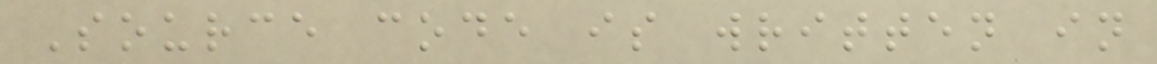Source code is written in
